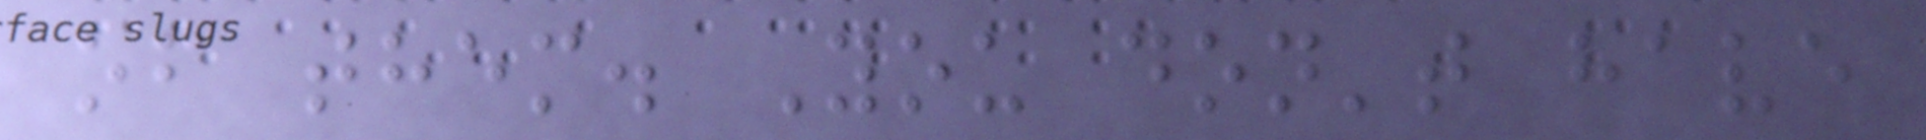of them. You don't have
